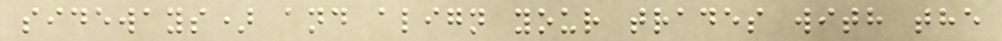sideways) and align your trades with the
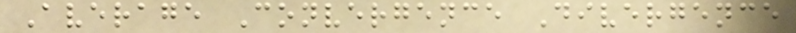Average Convergence Divergence
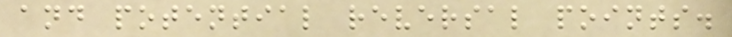and potential reversal points.
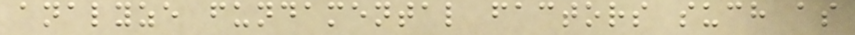analyze fundamental factors such as
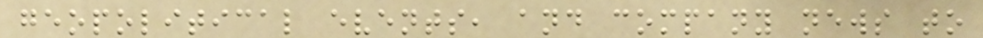geopolitical events, and company news to
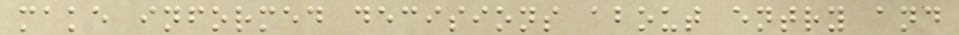make informed decisions about entry and
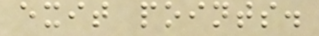exit points.
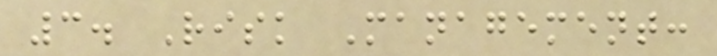3. Risk Management:
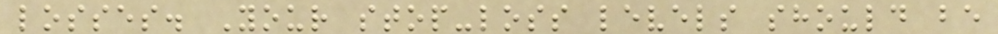losses. Your stop-loss levels should be
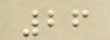26
